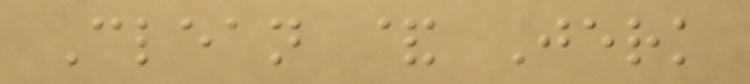Clean & Jerk
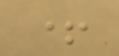+
